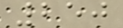250
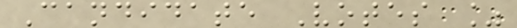Candidate Votes %
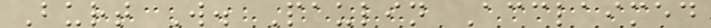Burt W. Paulin Acclaimed
